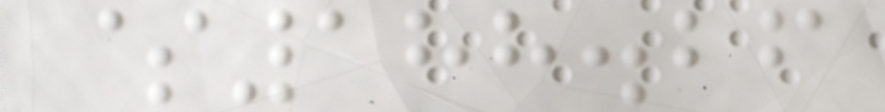$188.26
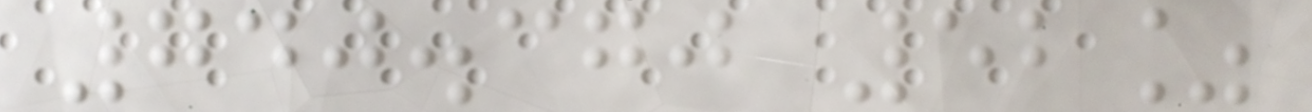740.370 52%
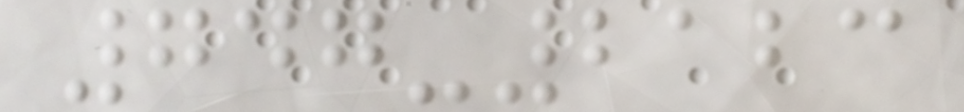747-2123
